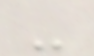-
